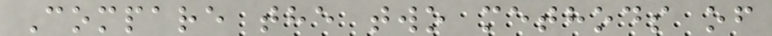Compare the two methods of
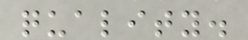quality.
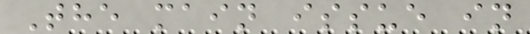The main issue in
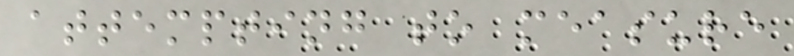attempting to measure
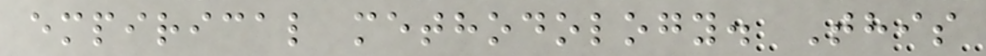empirical methodology. This
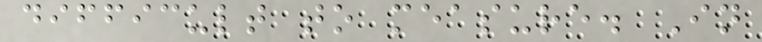difficult to measure. In
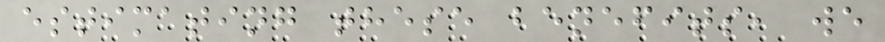estimating these benefits, we
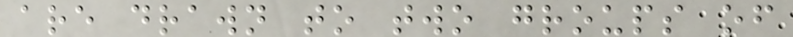are drawn to two groups of
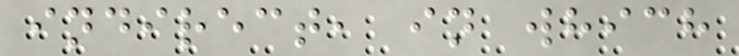indirect, in which
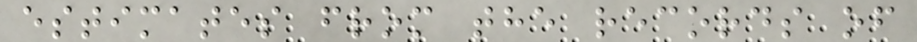estimates from the records of
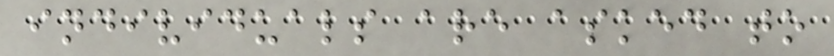individuals are asked to
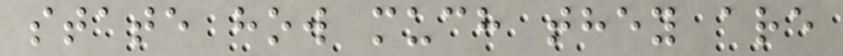state how much they are
